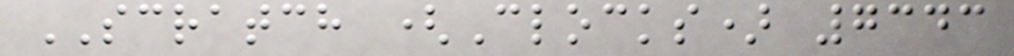SCRATCH (Clocks) 7343
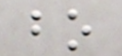bo
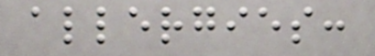allergies:
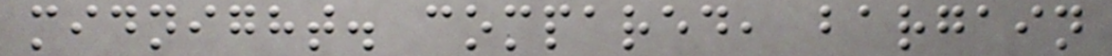midnight. compared, bargain
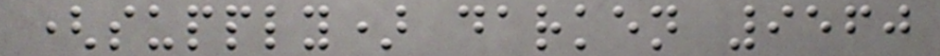(supply) darken 9560
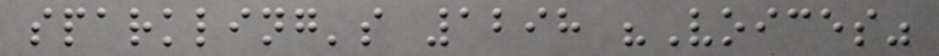sparkling's 1298 "Voices"
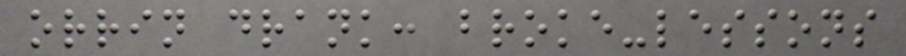orrin drank: broke-lessons
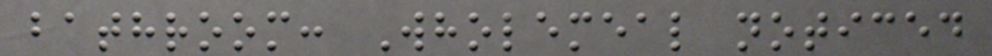bathroom: Wholemeal noticed
